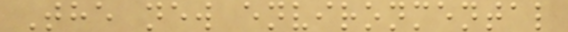The new environmental
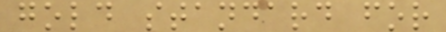gold standard for
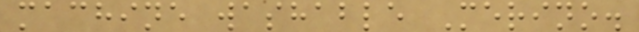machine washable Merino.
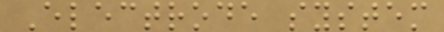Electrode system
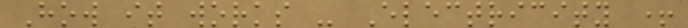How it works - Electricity +
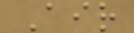Air
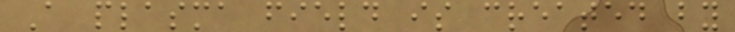A plasma field is created by
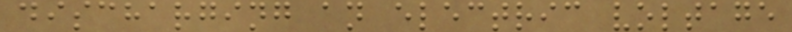discharging an electric voltage
